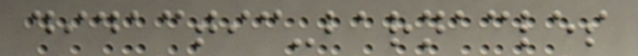didactic-barnacles
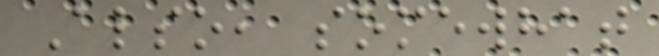Also, somewhat
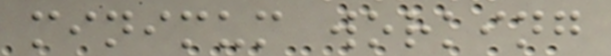minimum working
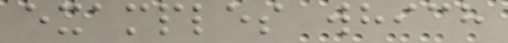examples which
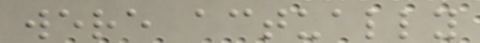were actually
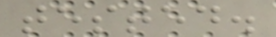tested.
